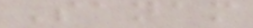Sanam
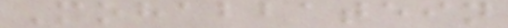Mohabbatein
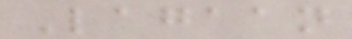Lagaan
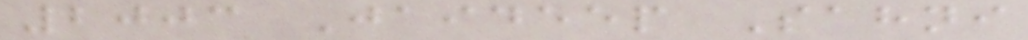2003 Jaideep Sahni
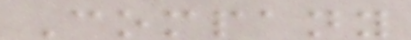Company
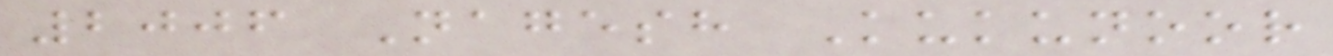2006 Nagesh Kukunoor
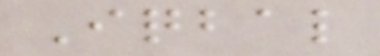Iqbal
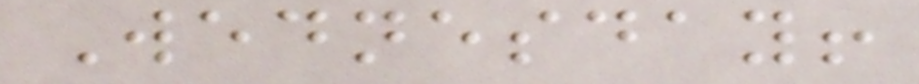Wednesday!
